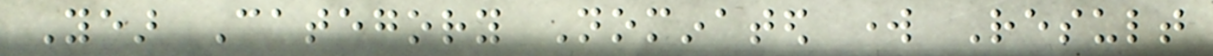Year Category Nominated work Result
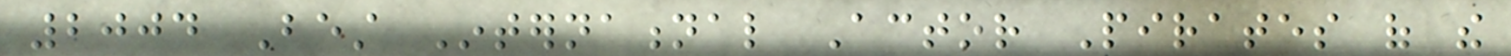2004 Best International Actor Pirates of the
